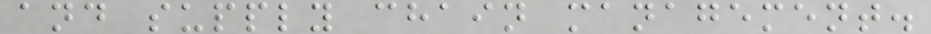and supply chain management.
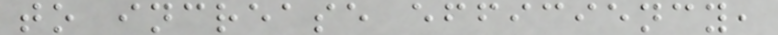to increase efficiency,
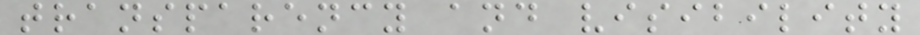transparency and visibility
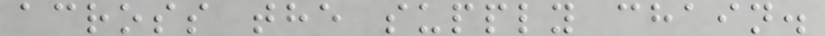across the supply chain.
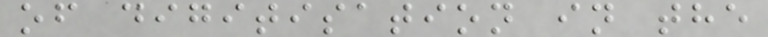of digitisation in the
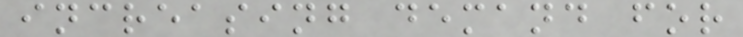increasing demand for
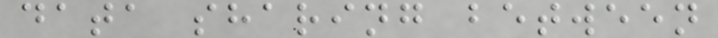data sharing between
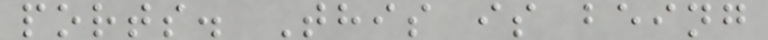ports. This is being
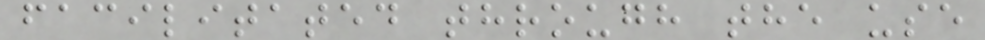facilitated through the use
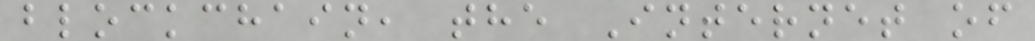blockchain, the Internet of
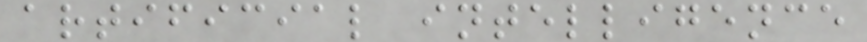artificial intelligence
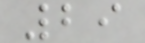29
